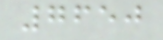7650
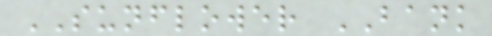SUNFLOWER BANK
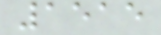1515
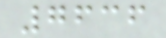7636
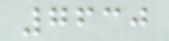7630
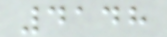4148
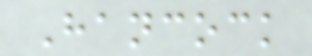Hancock
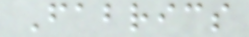Fabrics
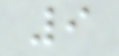9
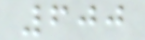600
